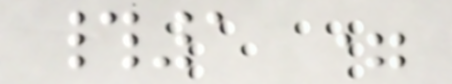#1 =
